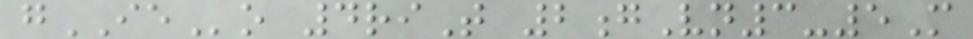gIEo 4riT 2gVn3-5M
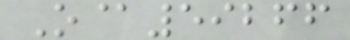O@59266
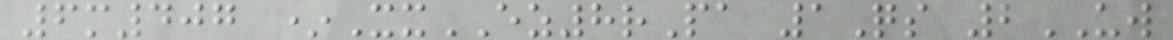6m407 *XxEZ8rPa 1Qs 2UW
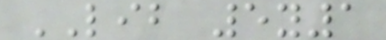LIB 5y1
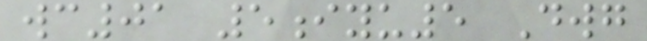wc01 5iyu5 Dwg
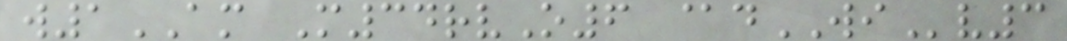w1AM M34rvO6 @dWIv3
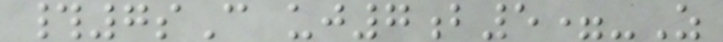#7sC uj7b5=-Z
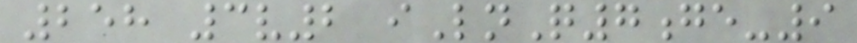258 3v2 iLnQ7ge-9
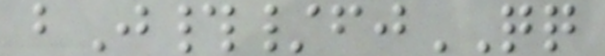bJ#/fjQQ
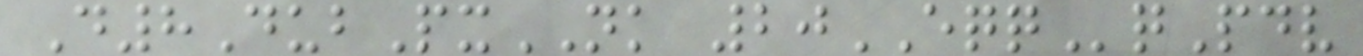D8DubPxNK 20EQQqPdv
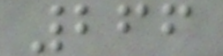266
